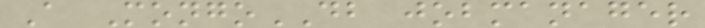A MongoDB jobmanager
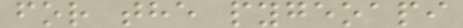for the pygeoapi
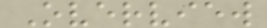Overview
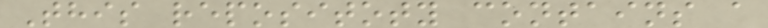This repositoty contains a
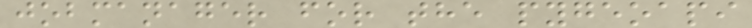jobmanager for the pygeoapi
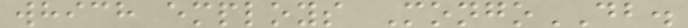which employs MongoDB.
